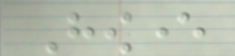However
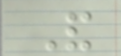And
